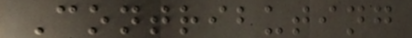Contributing
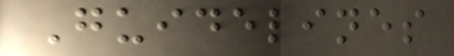Guidelines
